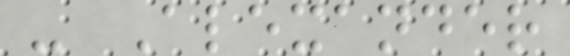- Alexander
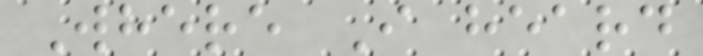Where I heard
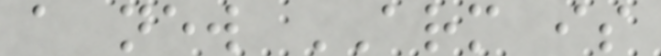a new ARM is
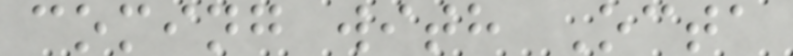coming with Octa
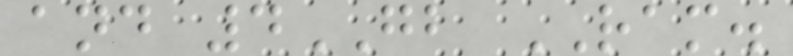and 4GB RAM.
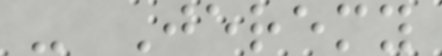- Jeremy
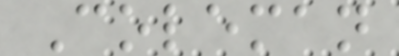Coleman
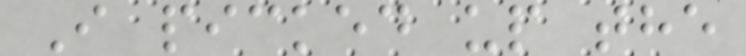I picked up the
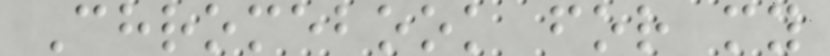Chromebook for my
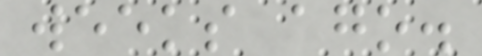weeks ago.
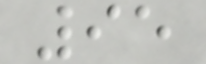95
